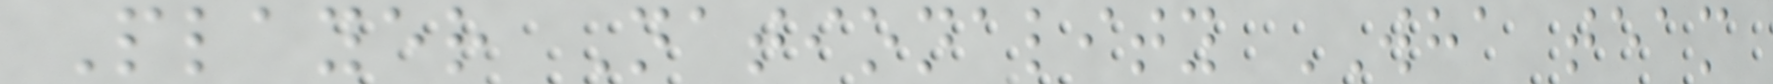Player Nationality WHA team
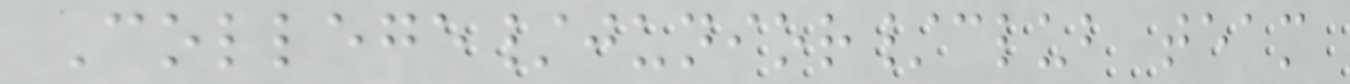College/junior/club team
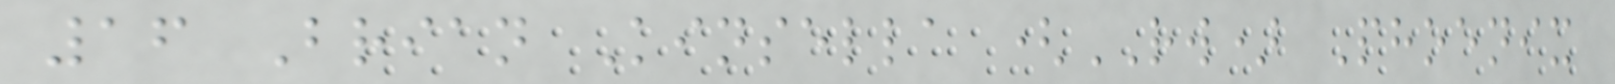16 Brian Kinsella (RW) Phoenix
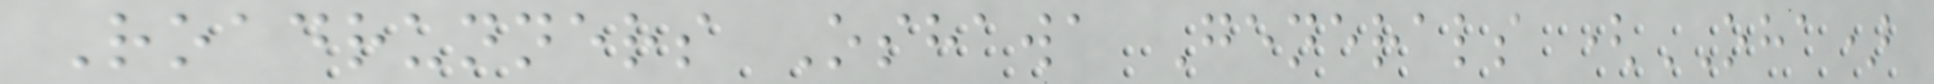Roadrunners Oshawa Generals (OHA)
